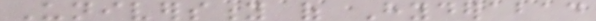University of Hyderabad
